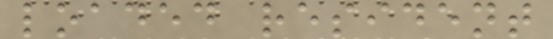loaded resident
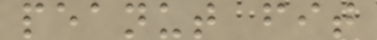peanut fit
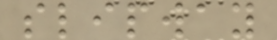slipway
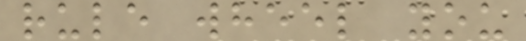rule wheel you
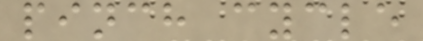pinch cycle
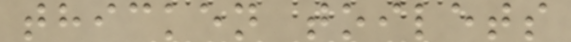thicken toilets
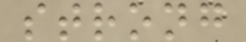strong
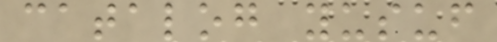catalog yusuf
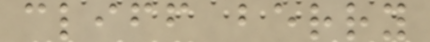cliff berry
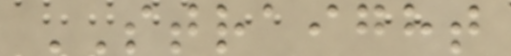STRAIGHT
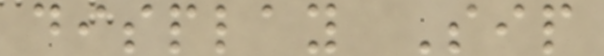display Sip
